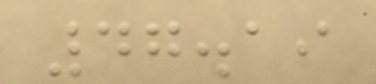47.19
